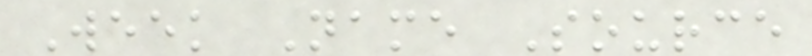Week Name Source
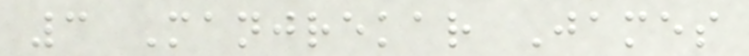3 Manjrekar James
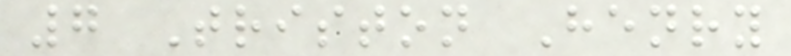7 Triston Henry
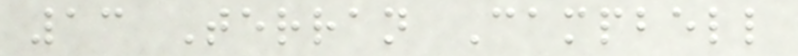13 Terran Campbell
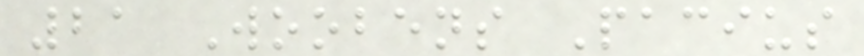21 Woobens Pacius
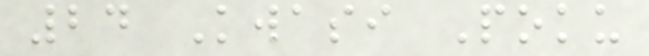24 Kwasi Poku
